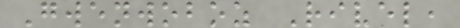Gwenwoboz Rivel,
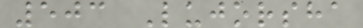503 Lujorsha
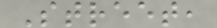Street,
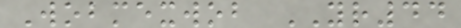Wobmexwob YR44
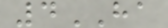4HA
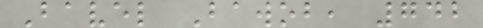Bavel Bawob, 742
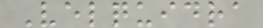Velquidra
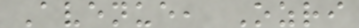Avenue, Ozri
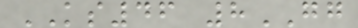KS46 8GG
